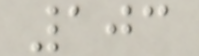103
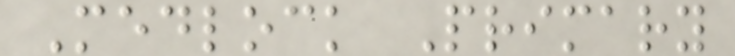Medlock Primary
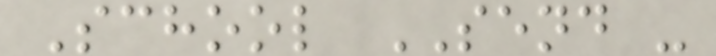School SEND -
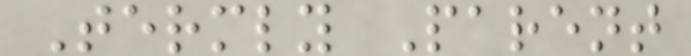Termly Parent
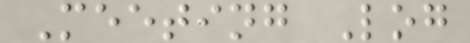Meeting Log
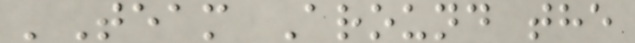'Team Around the
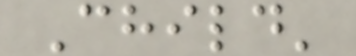Child'
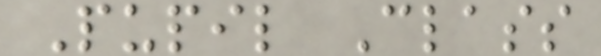Pupil Class
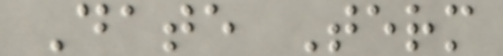Date Term
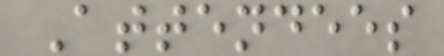Attendees
